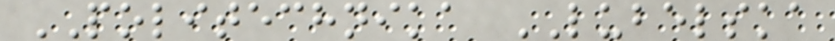POLITECHNIKA LUBELSKA
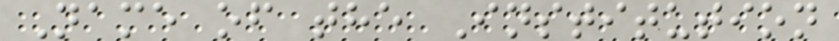Name of the Institution
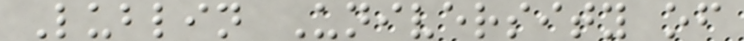Lublin University of
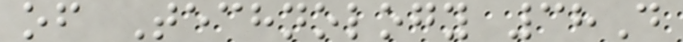of Technology 38D
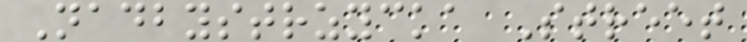Nadbystrzycka Street
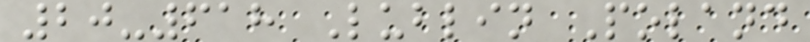20-618 Lublin Poland
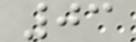03
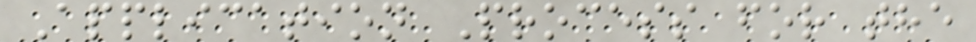Application Process for the
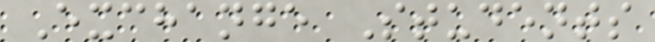Exchange Students
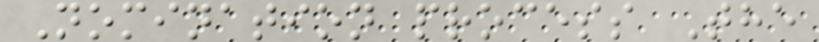Nomination process The
